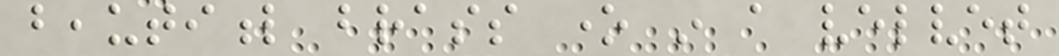beautiful brass one in a velvet
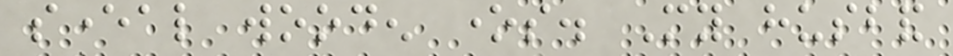several wooden ones. My husband
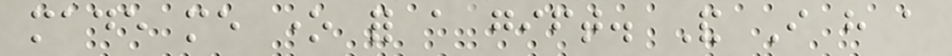made me one for a gift. And I have a
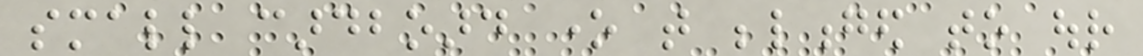small cardboard one that belonged to our
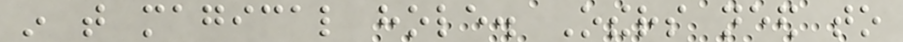in that magical hole. Others need to
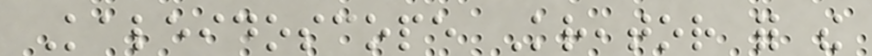Kaleidoscope Kreator for the
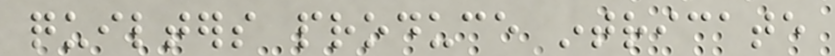quilters produce intricate
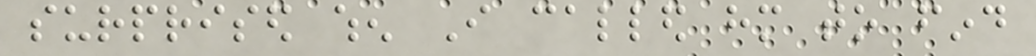surprised when I called him to find
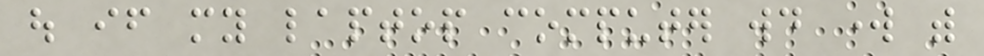out if my laptop computer would work with
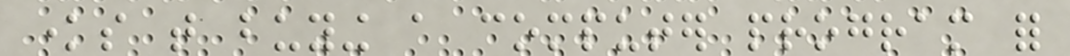knows that buying a computer program for
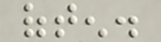often.
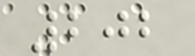202
